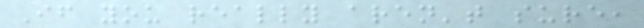If you really aren't sure,
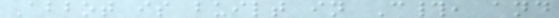Abbot is built in C#, and
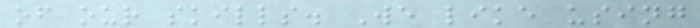of our skills. We like using
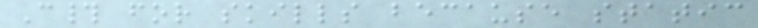C# for skills because static
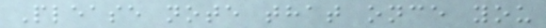Please note that once you
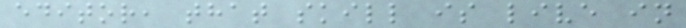editor, that skill is live in
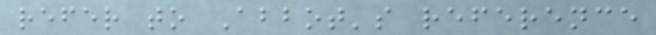refer to Abbot's reference
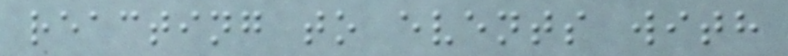reacting to events with
